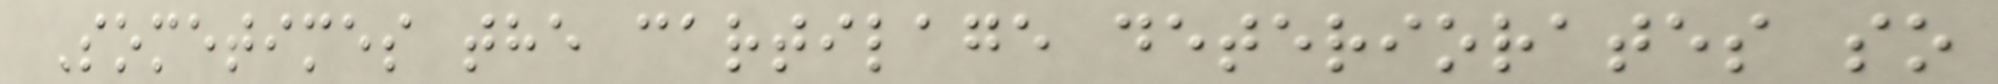Sometimes the cartilage deteriorates so
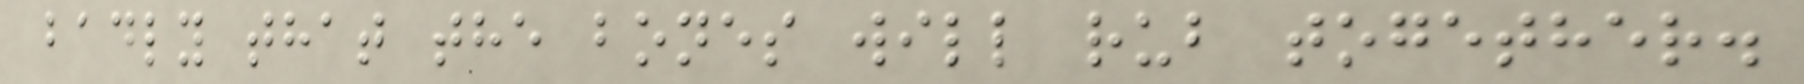badly that the bones will rub together.
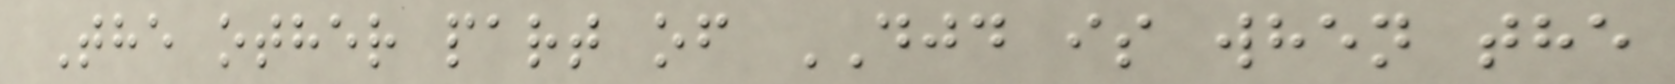The other part of DJD is when the
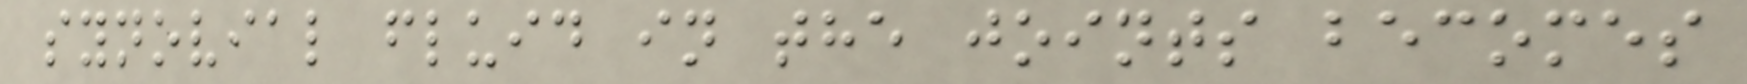synovial fluid in the joints becomes
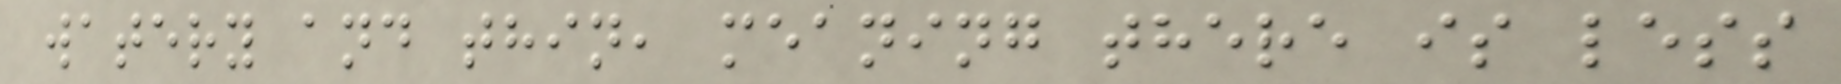watery and thin, meaning there is less
